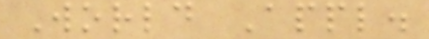World Appl.
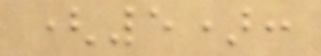(5):
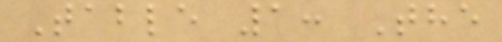Table 1: The
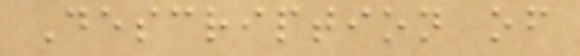Description of
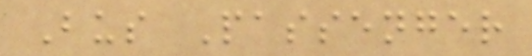Bus Passenger
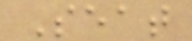Seat
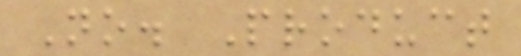No. Product
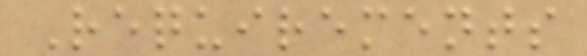Requirements
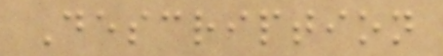Description
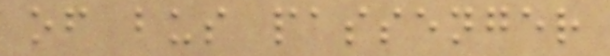of bus passenger
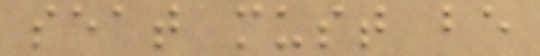seat must be
